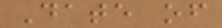Date of
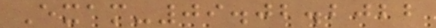Exam-09.02.2022
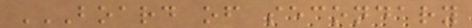BOARD OF SECONDARY
